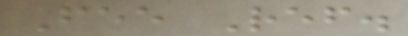Fee Ref.
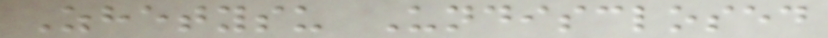Zhetysu Undisclosed
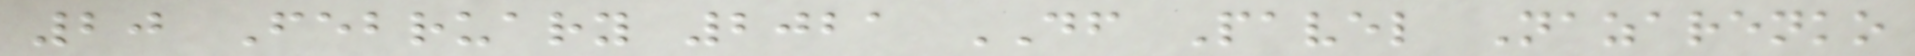20 February 2021 DF Pavel Nazarenko
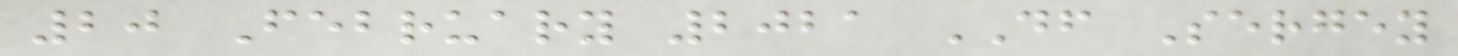20 February 2021 DF Sergey
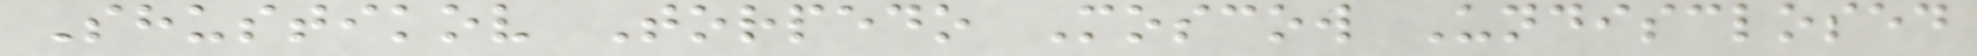Shustikov Torpedo Moscow Undisclosed
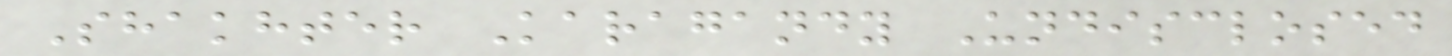Shakhter Karagandy Undisclosed
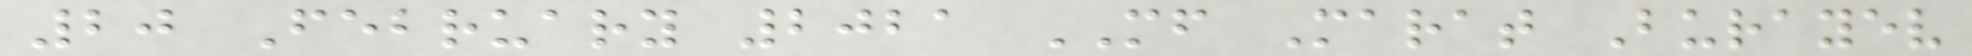20 February 2021 MF Marat Burayev
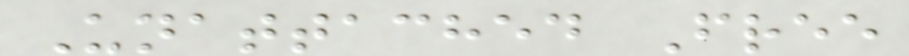Unattached Free
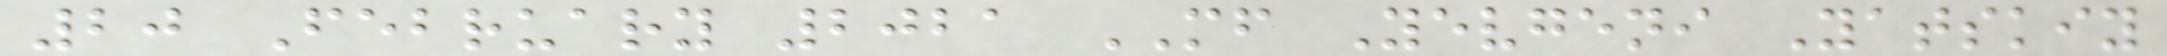20 February 2021 MF Yevgeni Yatskiy
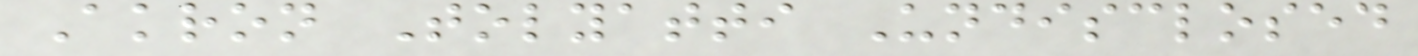Akron Tolyatti Undisclosed
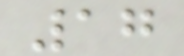17
